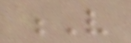V
